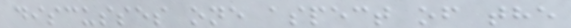discusses one aspect of the
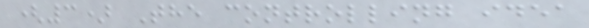(3) The controlling idea
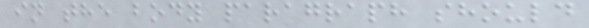in the body paragraph should
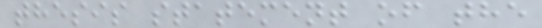thesis statement of the
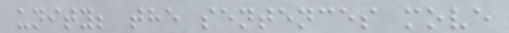unity; the sentences move
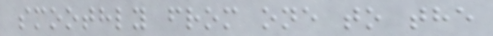smoothly from one to the
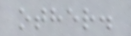other.
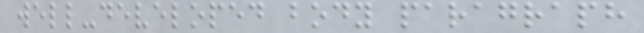well-developed body paragraph
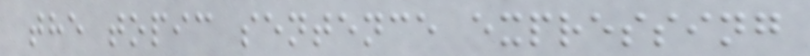the topic sentence expressing
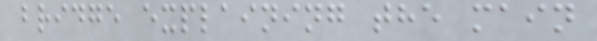bridge explaining the main
